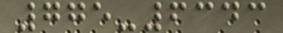775-6343
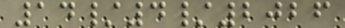14/4/2026
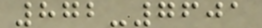872-7601
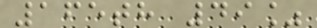165th 49%
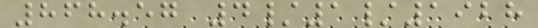868.57 4/1/1928
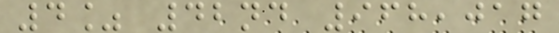4% 42nd 968,017
